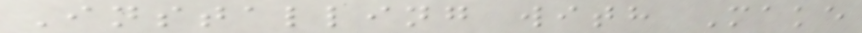Installing with Make
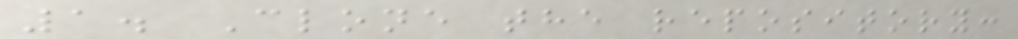1. Clone the repository:
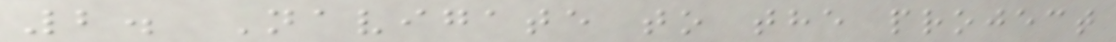2. Navigate to the project
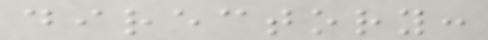directory:
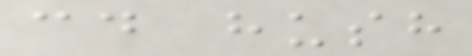cd hush
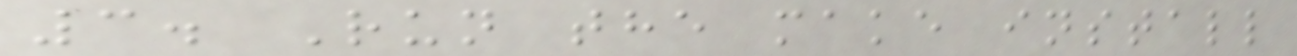3. Run the make install
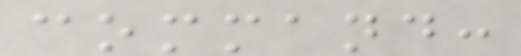command:
